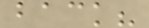back?
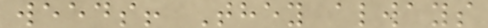weeds! They always
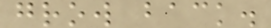grow back.
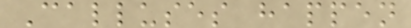Calluses happen
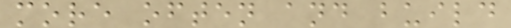more often and build
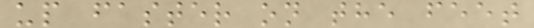up faster on the feet
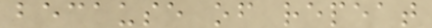because of repeat
